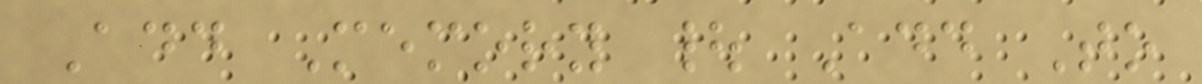Add Memory | Add To
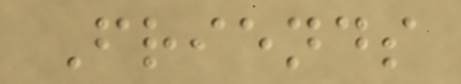Friends
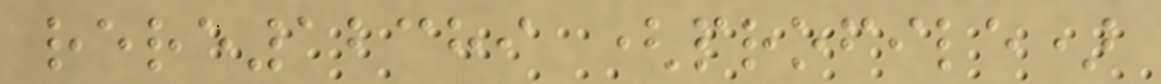rere12389 (profile)
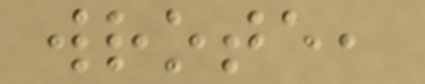wrote,
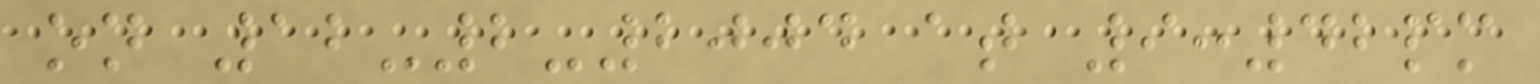on 12-2-2004 at 9:42pm
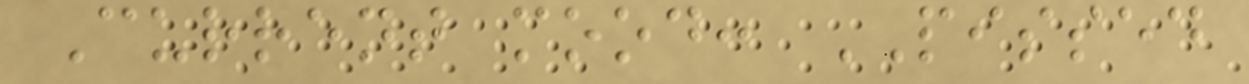Current mood: PISSED
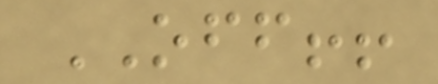OFF!!
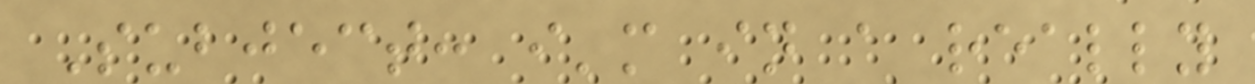Subject: i'm in a really
